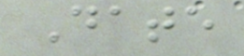Date
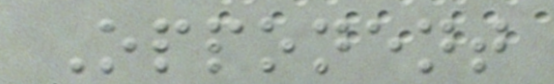Opponent
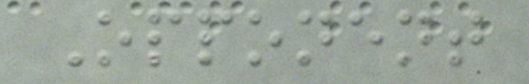Opponent
